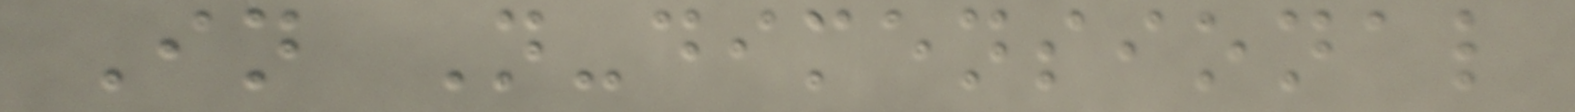In N-dimensional
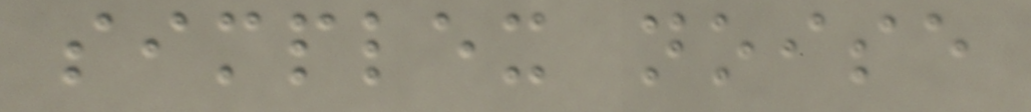simplex noise
